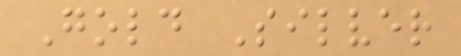Gold Silver
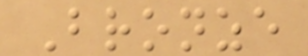Bronze
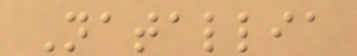Natallia
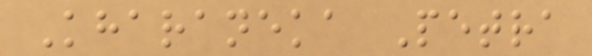Kharaneka Petra
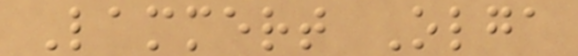Lammert Olga
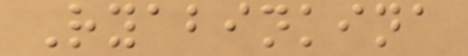Ryabinkina
